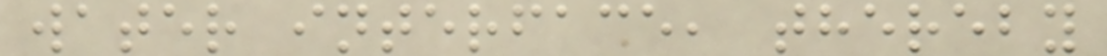water interface, thereby
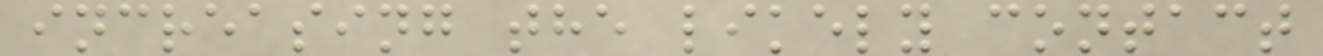increasing the likely contact
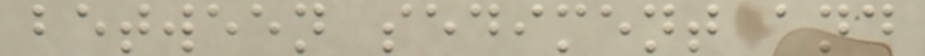between sediment and
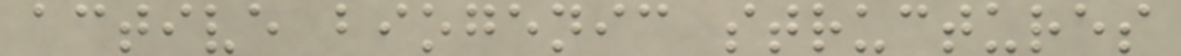active biogenic structures
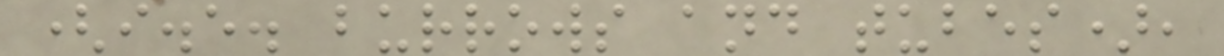(i.e. burrows and tubes),
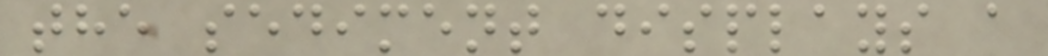the sediment displays a
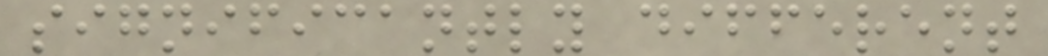significantly different
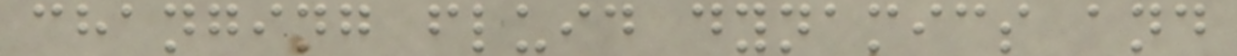changing fluid dynamics and
